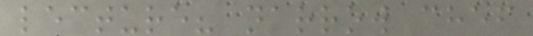lecture? narrow chef
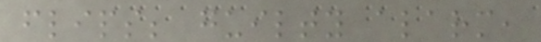flips; guilty alarm,
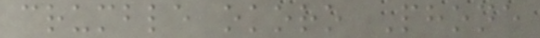crumble okoro Phone
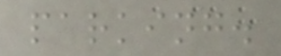parking.
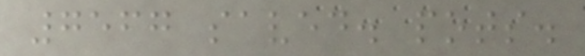7567 saved. pots.
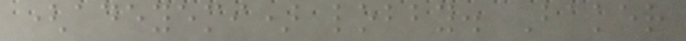(adeyemi) lobby. Baker
